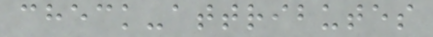check-attributes
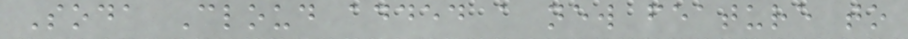Soda Cloud added a new feature to
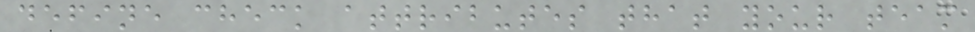define check attributes that your team
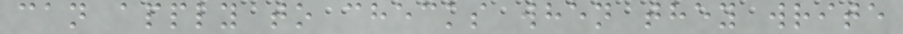can apply to checks when they write
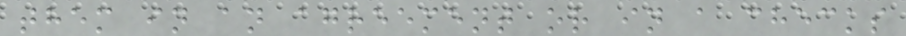them in an agreement or in a checks
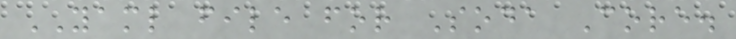YAML file for Soda Core.
